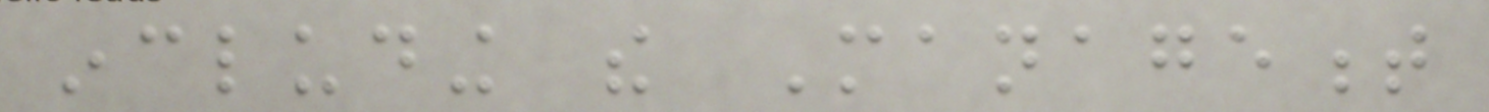including the Management
